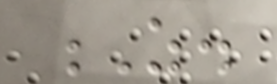Z.
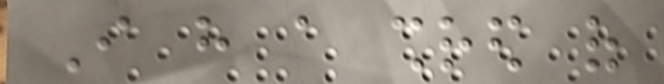I have a shred of
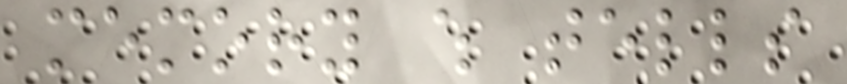memory which tells
